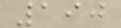190
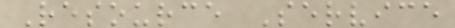Resource Service
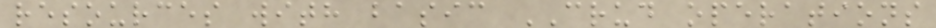resources with basic CRUD operations
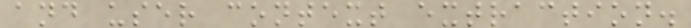and user context extraction.
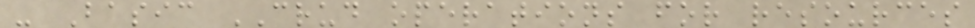- Basic CRUD operations for resources
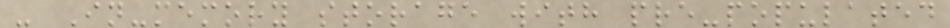- In-memory storage with pre-populated
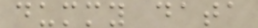dummy data
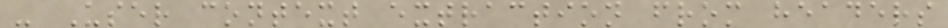- User context extraction from headers
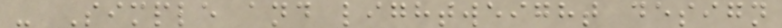- Simple and lightweight design
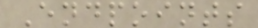Endpoints
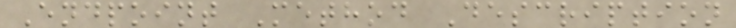Endpoint Method Description
